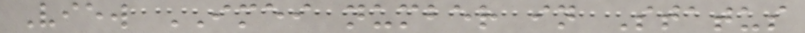View IMEI number in Status
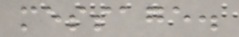message.
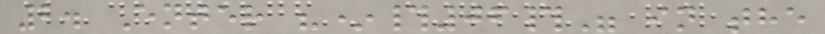2. Enter "*#06#" in the
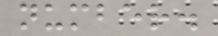number.
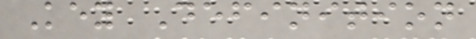Key Definition
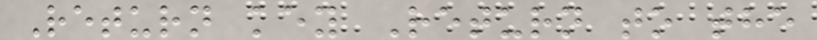Return key Return to the
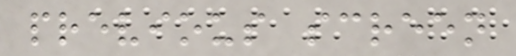previous screen
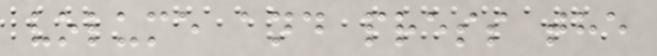volume and press the
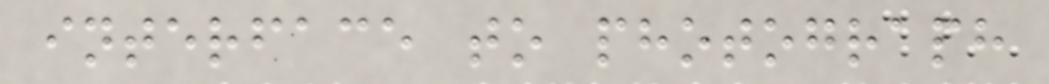interface to photograph
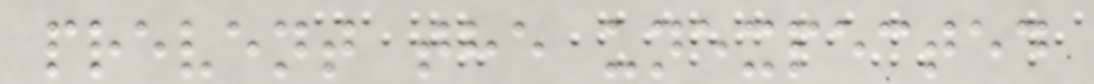prevent the unexpected
